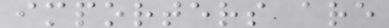importers are
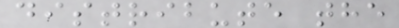distribute the
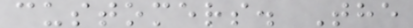customers. The
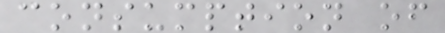consumption of
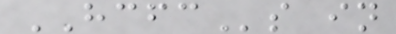HCFCs in
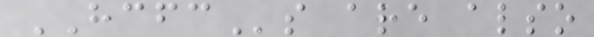HCFCs are also
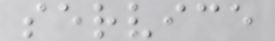service
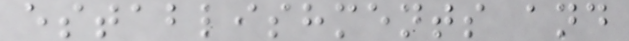establishments and
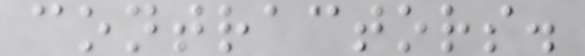contractors.
